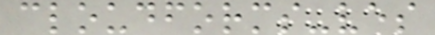cloudforms-ves
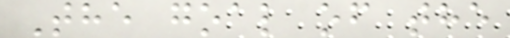The goal of the
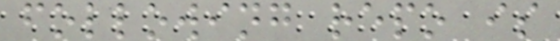following repo is
